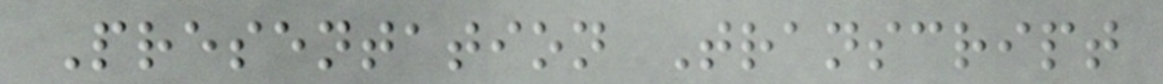Presentation Transcript
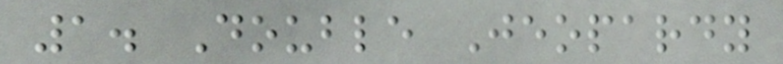1. Double Jeopardy
